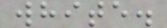white.
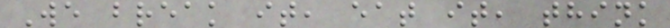We break it, eat it, think
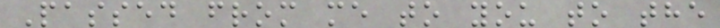Passed from me to you to the
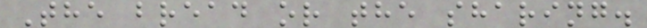The bread or the sharing.
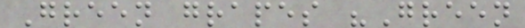Green grapes "Green
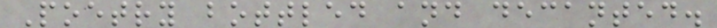Poetry bottled and decanted.
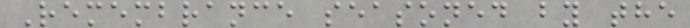Remembrance seasoned by the
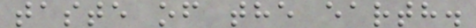taste of the earth.
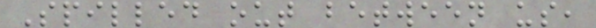Spilled out between us,
